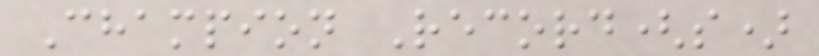Champion Record(s)
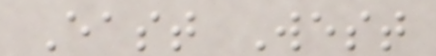East West
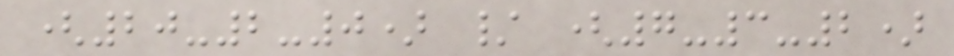(20-2-0) / (7-3-2)
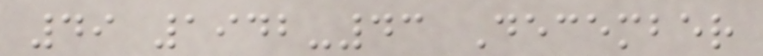49 1942-43 December
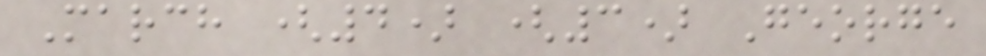March (4) (3) George
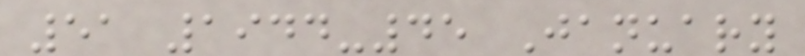51 1944-45 January
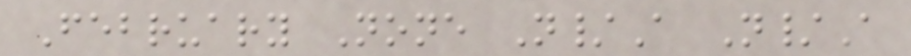February None N/A N/A
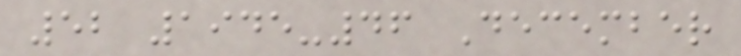52 1945-46 December
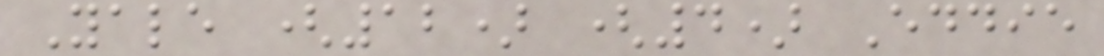Yale (12) (4) Eddie
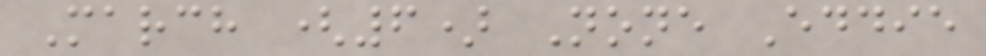March (6) None Eddie
